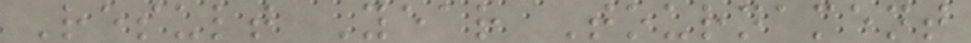Result Year Tournament
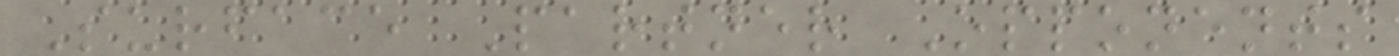Surface Partner Opponents
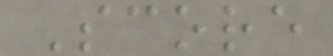Score
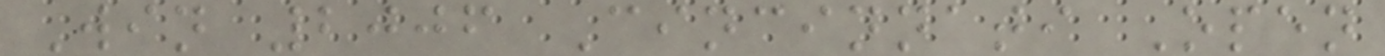Win 2006 Cincinnati Open
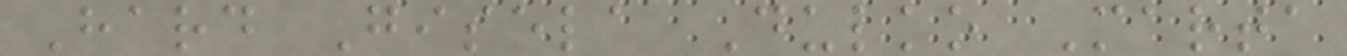Hard Gisela Dulko Marta
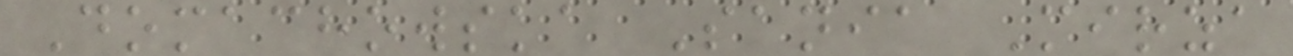Domachowska Sania Mirza
